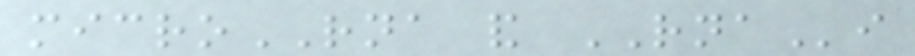microRNA and RNAi
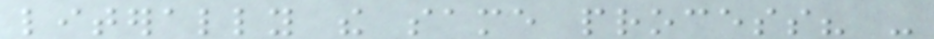literally the same process? -
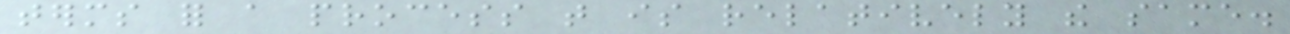terms for a process that is relatively the same.
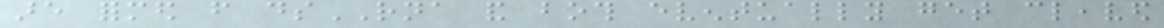are formed from dsRNA and both eventually get cleaved
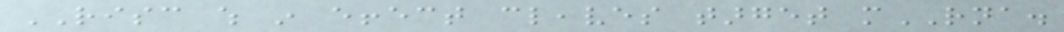RISC which in effect cleaves target mRNA.
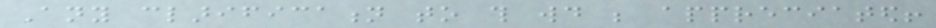Any clarification to this would be appreciated!
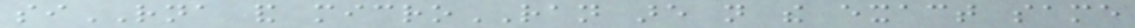siRNA and microRAN are not the exact same
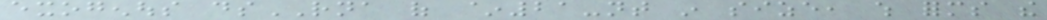exogenous dsRNA of ~21-nt in size, which forms the
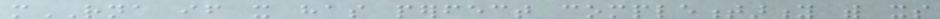mRNA if it has perfect complementarity with its
